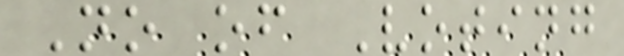No of Voting
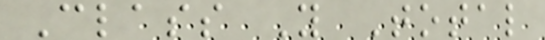Class Y Total
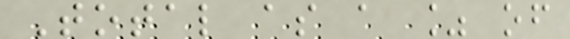Total as a % of
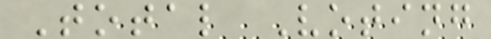Total Voting
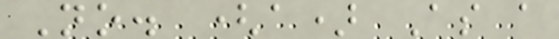No. (a) As a
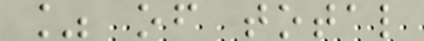% of total
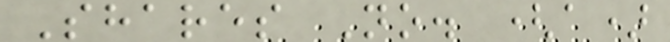Shares No. (a)
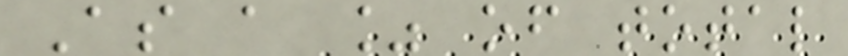As a % of total
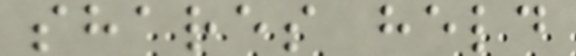shares held
